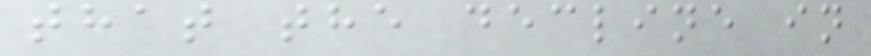that the decline in
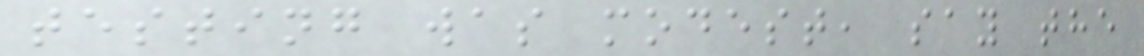testing was modest, say the
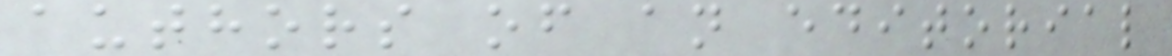authors of an editorial
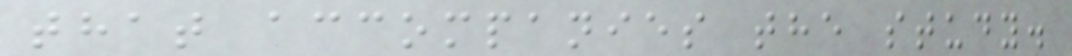that accompanies the study.
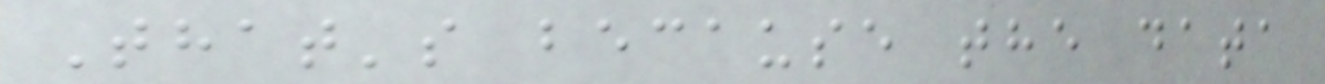That's because the data
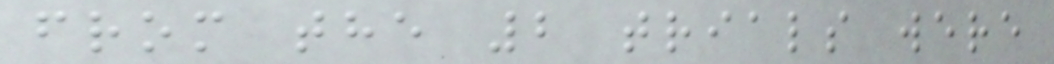from the 2 trials were
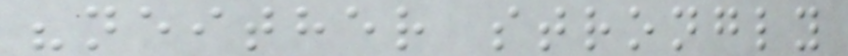"neither strongly
